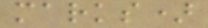marks)
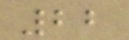22
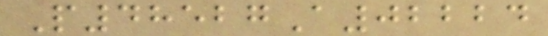P48527A02224
